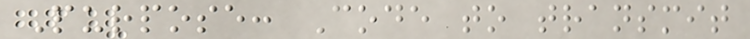Purpose: Code to transmit
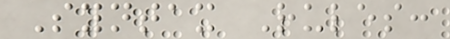Syntax Rules:
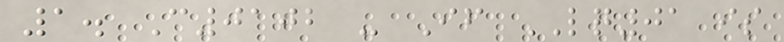1. C0102 - If LQ01 is
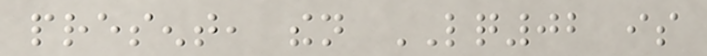present, then LQ02 is
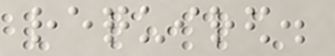required.
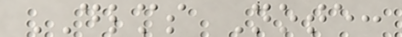DLMS Note:
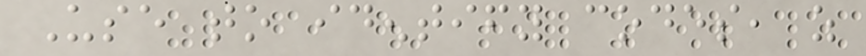Use to identify codes, as
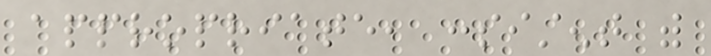appropriate, consistent with
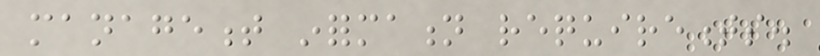management information requirements.
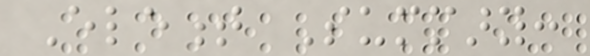Element Summary:
